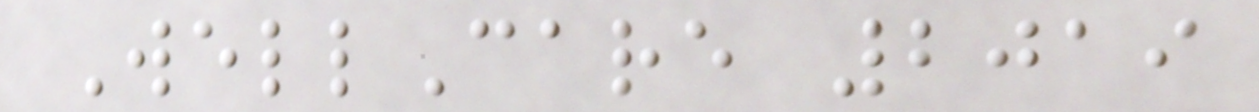WellCare 2019
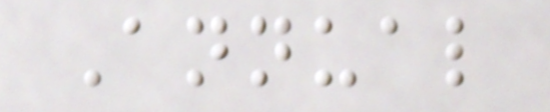Annual
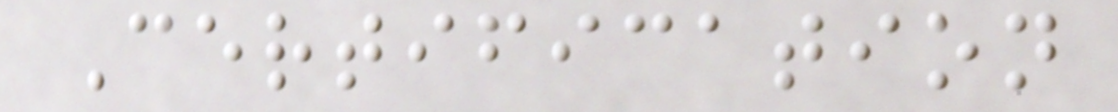Certification
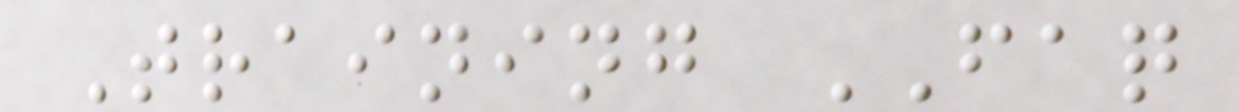Training FAQ
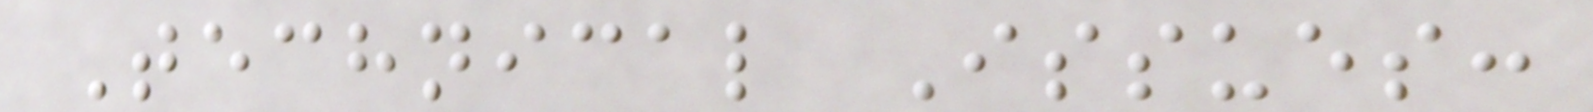Technical Issues:
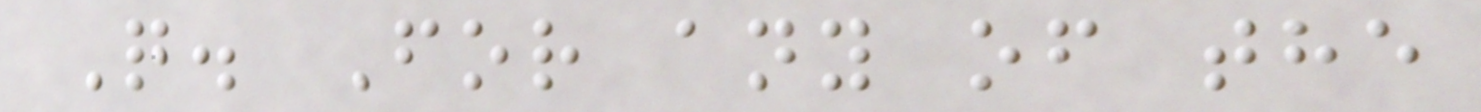Q. For any of the
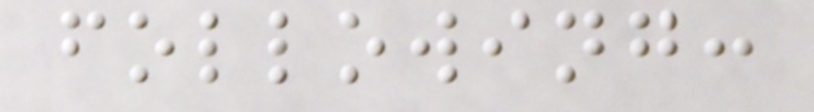following:
